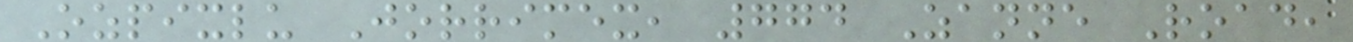Ozpixlu Jorrimex, 774 Zanne Road,
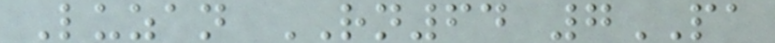Luzan RN64 7PA
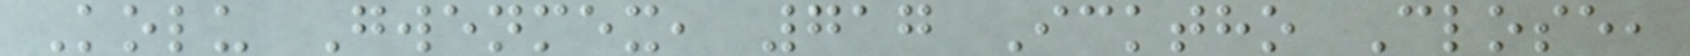Kolu Gwenmex, 717 Icktho Close,
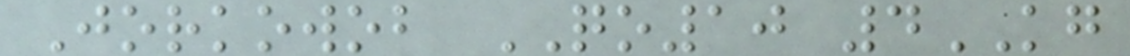Jorkowob QO10 4KG
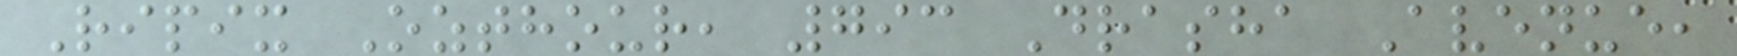Ripix Ozthour, 793 Drasha Avenue,
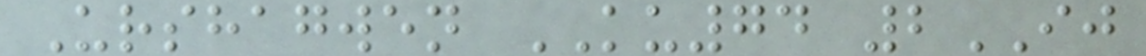Urshagwen KU74 2IJ
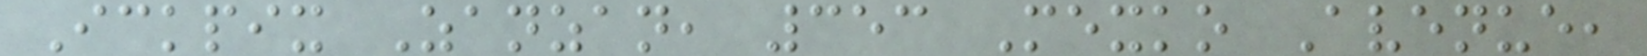Ickpix Zanzan, 353 Mexko Avenue,
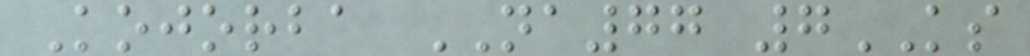Kojorba NA77 7KS
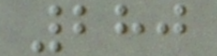280
